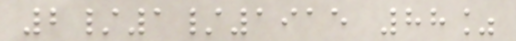2/1/1915 88%
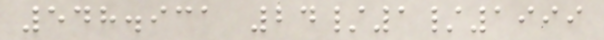548.931 24/1/1999
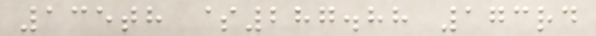135th $287.88 173rd
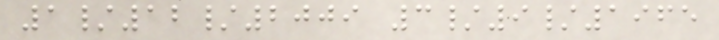1/12/2009 3/9/1965
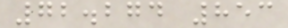72.274 853
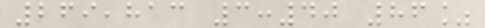269,813 3:40 86%
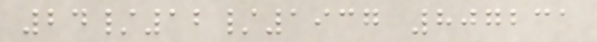24/12/1937 807231
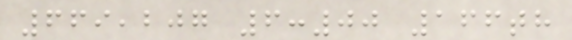669,207 6:00 166th
